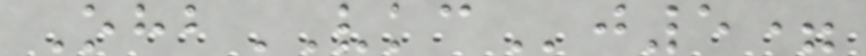OhbVKCj5=
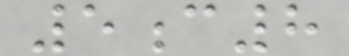5c8
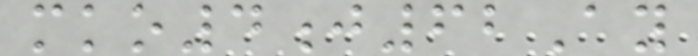mko4j62Ay
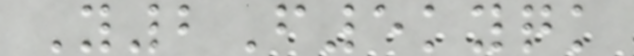Y2F5kyqk
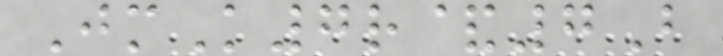JmK7r&7B
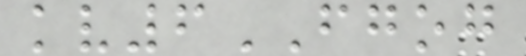kv6FGOG
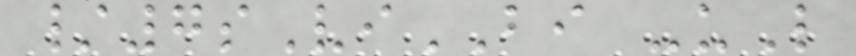/7sViBI -uL
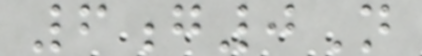6g0N
